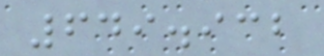649.932
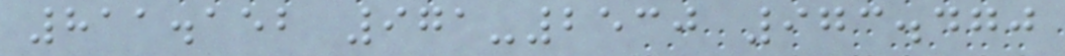811.152 971-2530 973.470
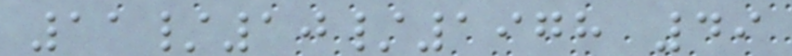11/10/1978 49
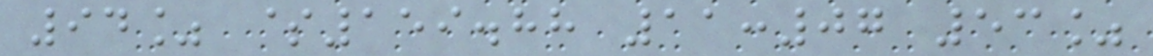94% $159.88 11:07 53%
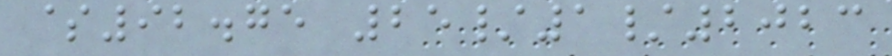$92.75 25/1/2023
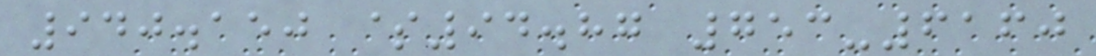940.150 $94.87 753-6160
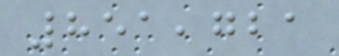851,721
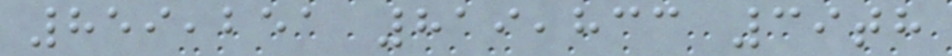859,251 819,833 39th
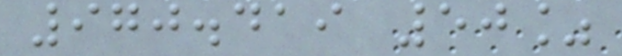970.419 50%
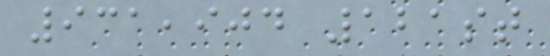931,904 121st
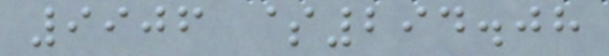9906 $294.08
